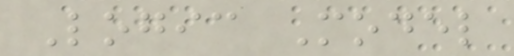Logic Model
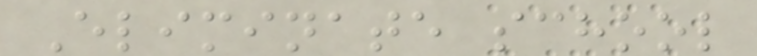Eliminate school
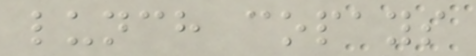lunch copays
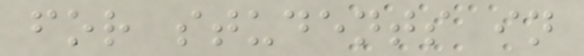for students in
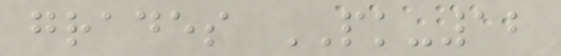grades PK-12
